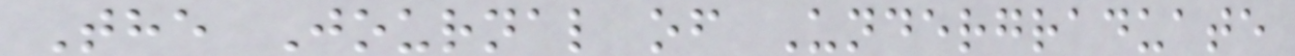The Journal of Undergraduate
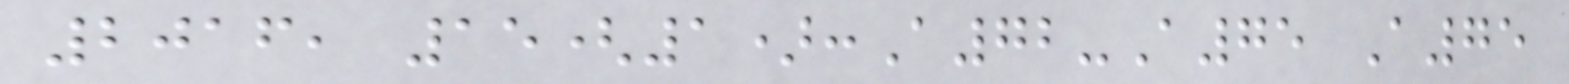2016, 15(1):A72-A75 A75
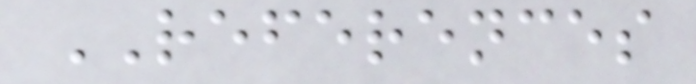REFERENCES
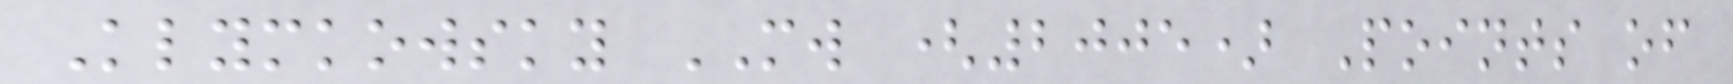Klymkowsky MW (2005) Points of
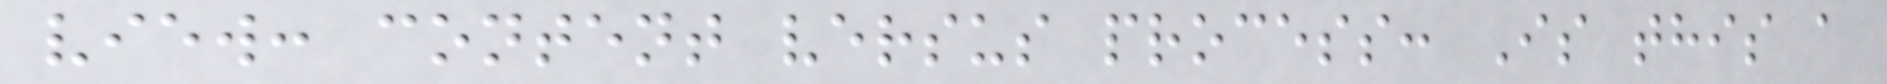view: content versus process: Is this a
